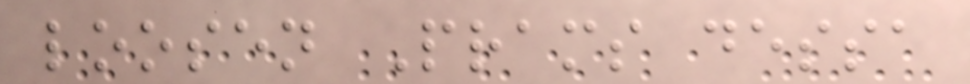loosen Prams dessa
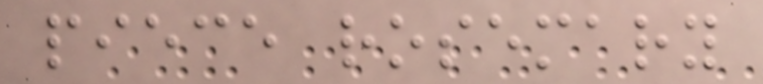piece rosemary
